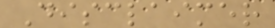Disclaimer
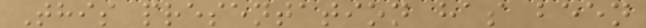This presentation has been
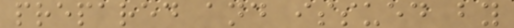prepared and issued by
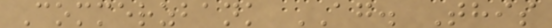Commerzbank AG. This
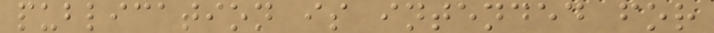publication is intended for
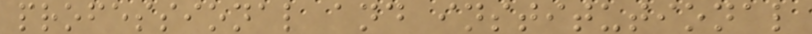professional and institutional
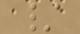/
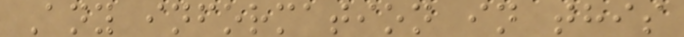Any information in this
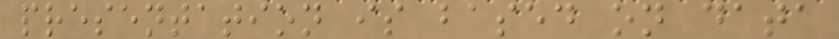presentation is based on data
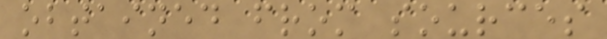obtained from sources
